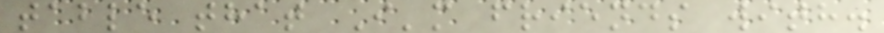table that I'm friends with.
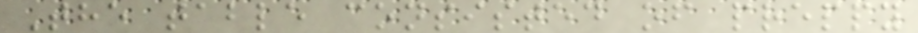The table consisted of preppy
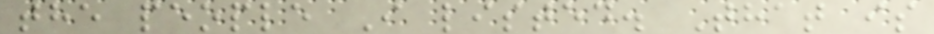the people I listed. That is
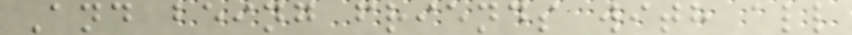And being friends with all
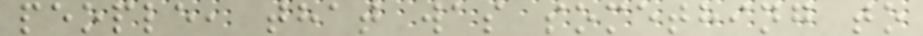people, that was something to
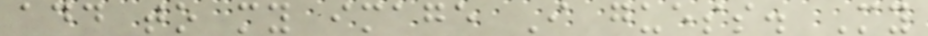add to my image I guess. My
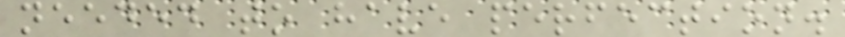needed to have perfection.
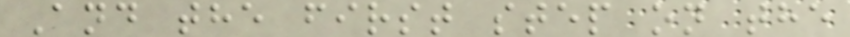And the first step on the
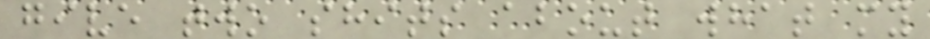give two shits about what my
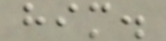him.
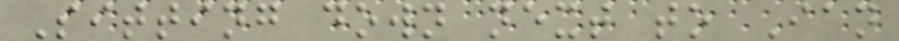Sitting down next to Ian
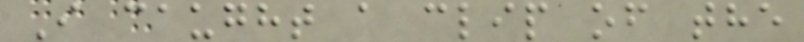I caught a clip of the
